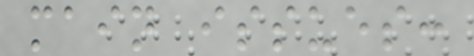main issues:
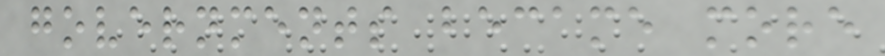governments became more
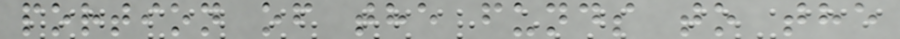portion of the funds to the
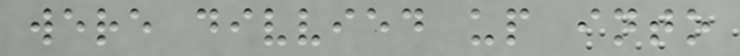were divvied up into
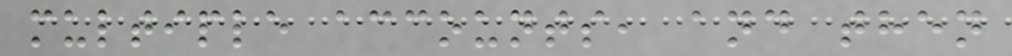multiple accounts, and then
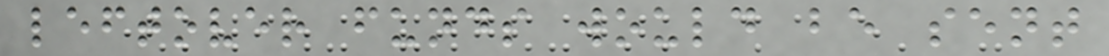leftover funds would be sent
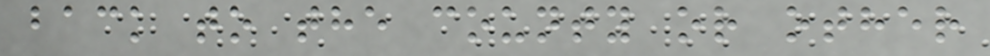back to the county or other
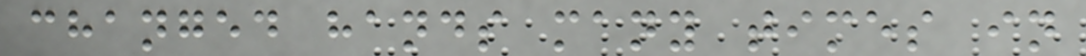changed hands many times in
